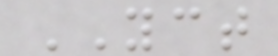YCT
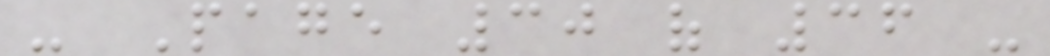- Page 30 of 36 -
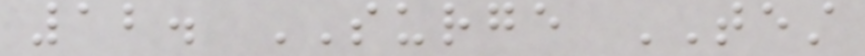12. SURGE TEST
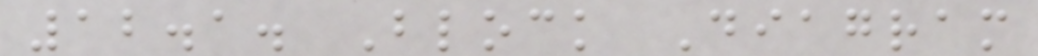12.1. Block Diagram
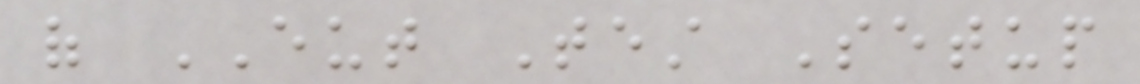of EUT Test Setup
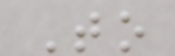To
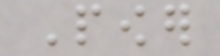Power
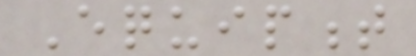Equipment
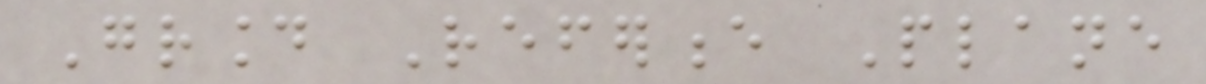Ground Reference Plane
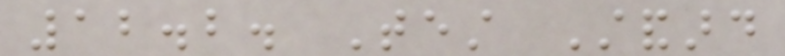12.2. Test Standard
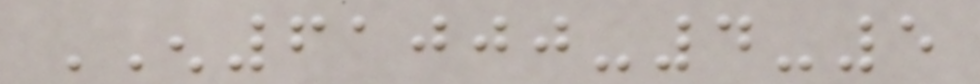EN61000-4-5
